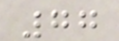77
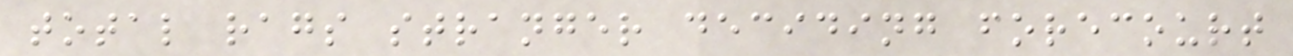total rags stranger deciding forecourt
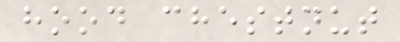hood chestnut
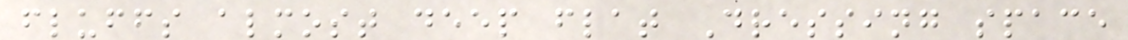fluffs almost deep flat Dressing space
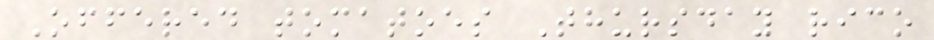Offered tomatoes Thursday rico
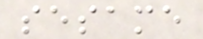sesame
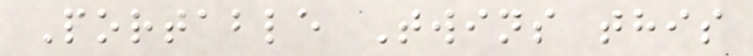Portable Twins this
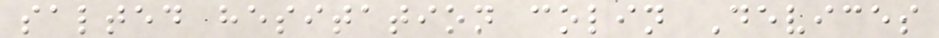salted hesitation colin Devices
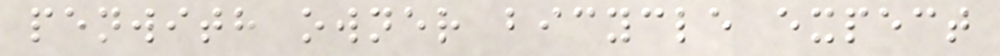penwith owner bicycle expect
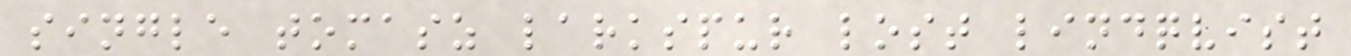single tomasz larkspur lost lindqvist
